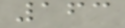163
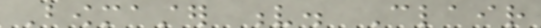Bowmaster v. Clair
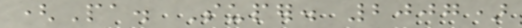(Pa. Super. 2007)
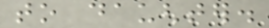to daughter.
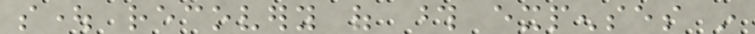sought recovery of those expenses in
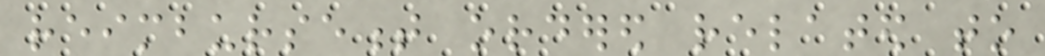reimbursement ordered related to
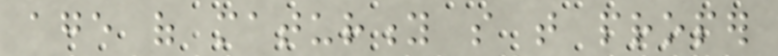age of maturity so that proper
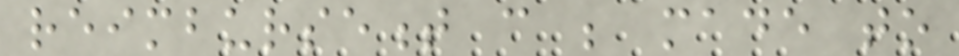reimbursement can be made to
